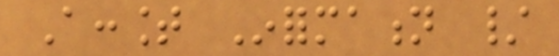Account Information /
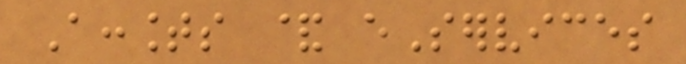Accounts & eServices
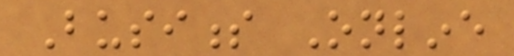Business Online
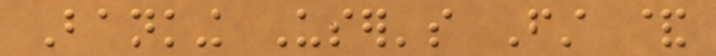Banking User's First &
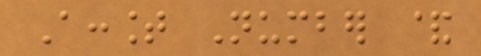Account Number &
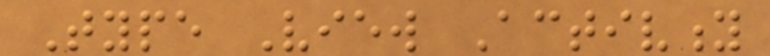Type View Activity
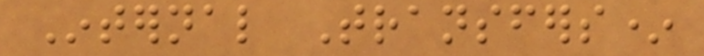Internal Transfers*
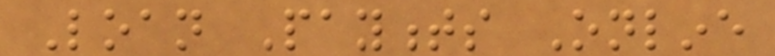Loan Payments Online
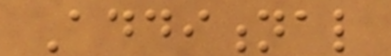Additional
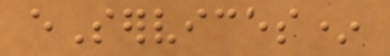eServices*
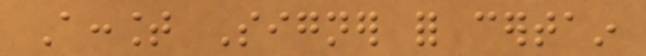Account Signer for certain
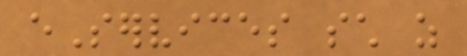eServices such as
